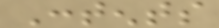Contents
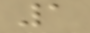1
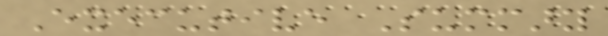Executive Summary
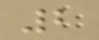2
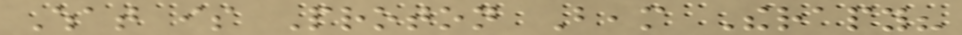What is Proton Beam Therapy?
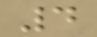4
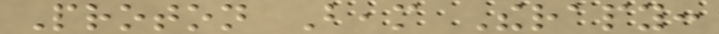Proton Beam Therapy:
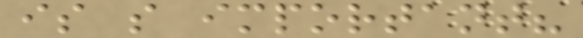is so important?
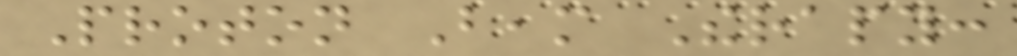Proton Beam Therapy:
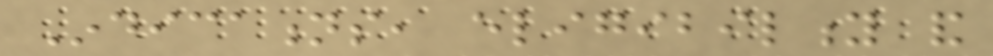Indications, eligibility and
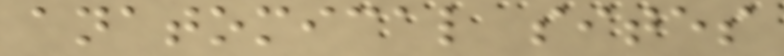anatomical sites
